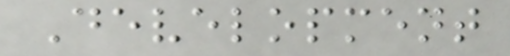Development
